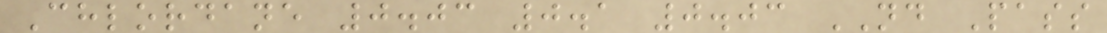Chlordane 0.03 0.1 0.03 ND Pass
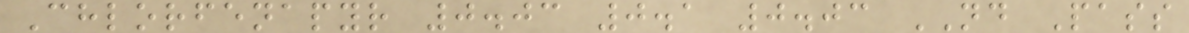Chlorfenapyr 0.03 0.1 0.03 ND Pass
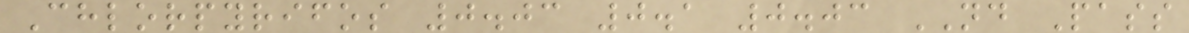Chlorpyrifos 0.03 0.1 0.03 ND Pass
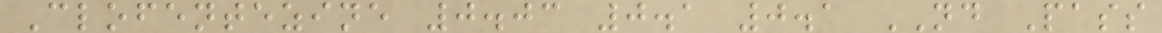Clofentezine 0.03 0.1 0.1 ND Pass
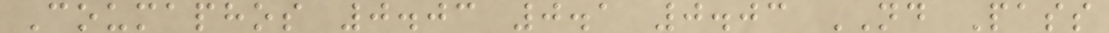Coumaphos 0.03 0.1 0.03 ND Pass
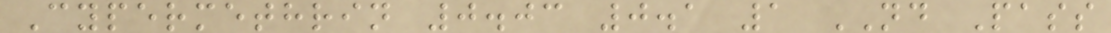Cypermethrin 0.03 0.1 1 ND Pass
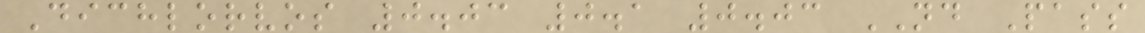Dichlorvos 0.03 0.1 0.03 ND Pass
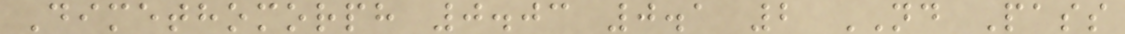Dimethomorph 0.03 0.1 2 ND Pass
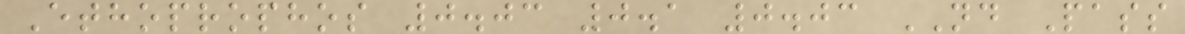Ethoprophos 0.03 0.1 0.03 ND Pass
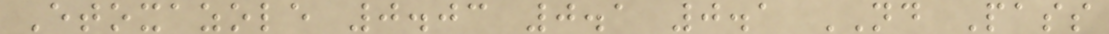Etoxazole 0.03 0.1 0.1 ND Pass
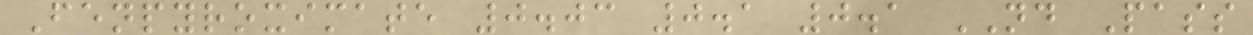Fenpyroximate 0.03 0.1 0.1 ND Pass
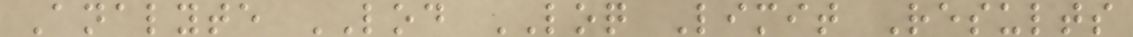Analyte LOD LOQ Limit Results
